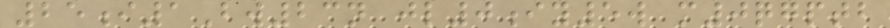25i1Bw23n jl0iy5w m0qgptb
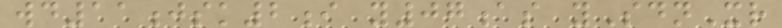wd11jsk2i y07as ySdnXr
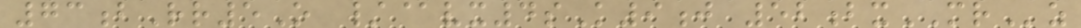73bRr5O /@vx4sK9j 52bxMRz
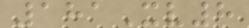181Xv8
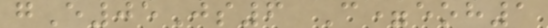gE05Js6 C=eoh1
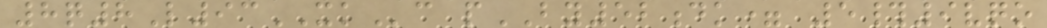8q8L93XKc pBY52dk= 5#9vqo
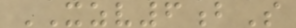XZV6bS
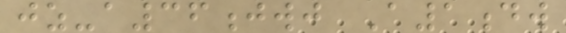jz-a36jwj A1dw
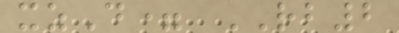xzD= RB2
